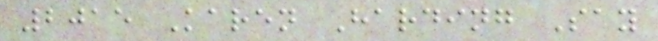2015 Karen Harding Say
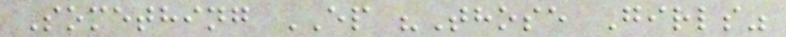Something EP "Those Girls"
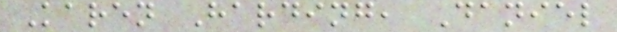Karen Harding, Daniel
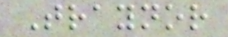Traynor
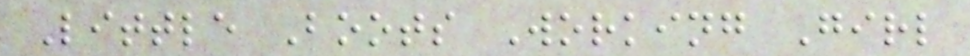Little Boots Working Girl
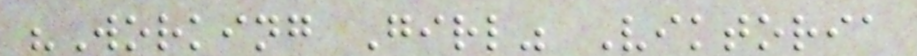"Working Girl" Viktoria
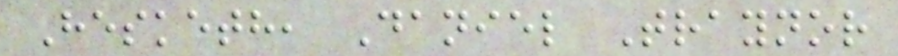Hesketh, Daniel Traynor
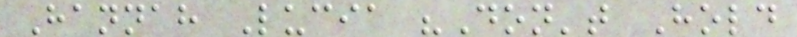Hannah Lucia "Don't Hold
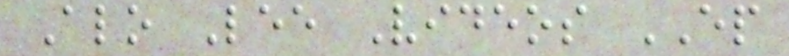Alo Lee Videos EP
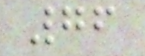76
